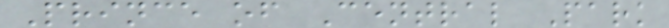Prince of Central Park
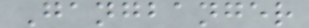Gangbanger
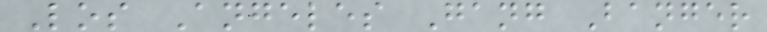Los Angeles Gang Banger
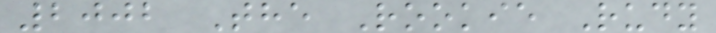2002 The Rookie Rudy
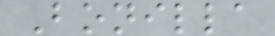Bonilla
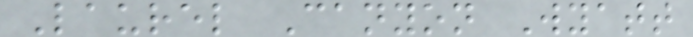Laurel Canyon Wyatt
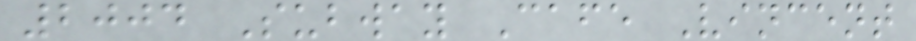2004 Subway Cafe Vincent
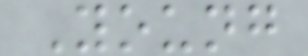Young
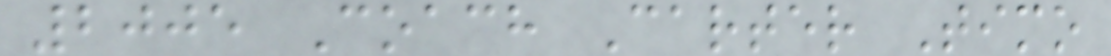2005 Coach Carter Timo
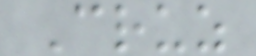Cruz
